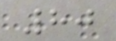80
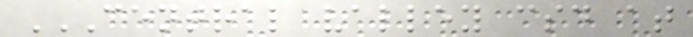CENTRAL VALLEY CSD AT
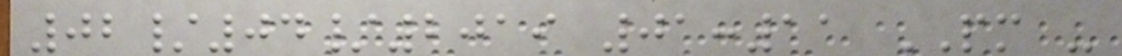02/04/2019 01:11 PM -
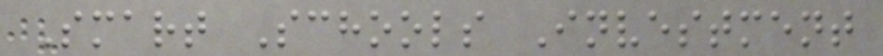Smart Schools Investment
